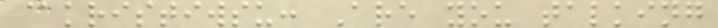@kristiwsu: Are you talking
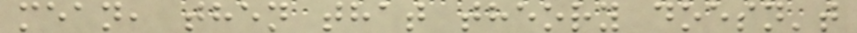mean, then that theory doesn't
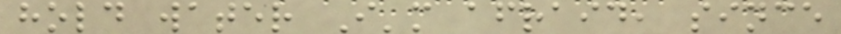hold water I'm afraid, since
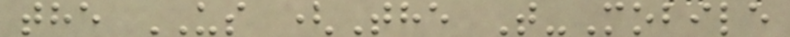the US (The T-Mobile
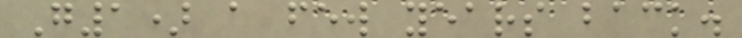G1) a few years back.
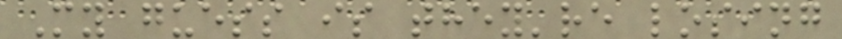My guess is they're losing
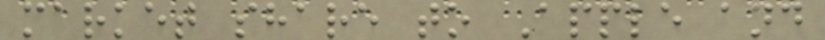market share to Apple and
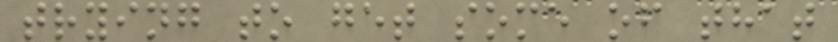trying to get some of that
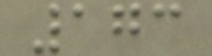173
